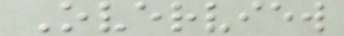Overview
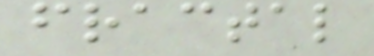fractal
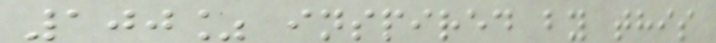100% inspired by this
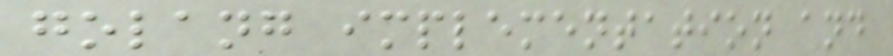golang implementation and
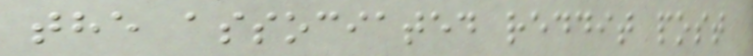the associated reddit post
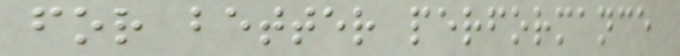for better performance
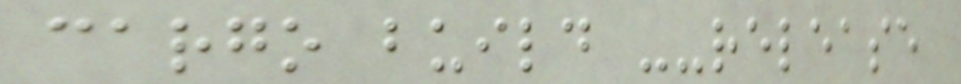cargo build --release
